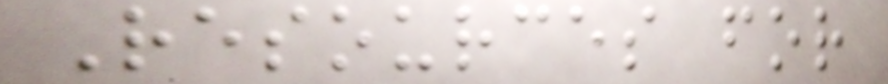Resources for
